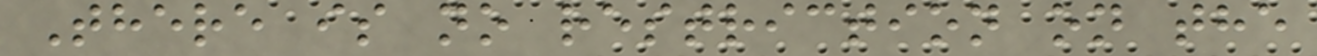There is no restriction on the
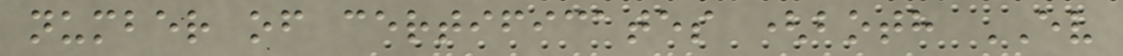number of certificates (both EV
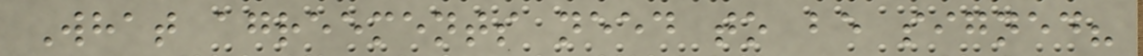What agreements need to be signed?
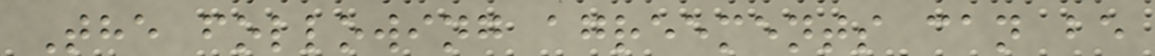The following agreements can be
